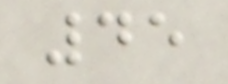45
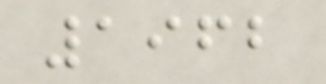1962
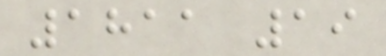1811 19
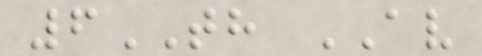6TH AV
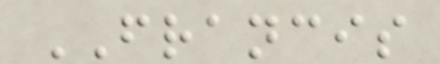FRANCIS
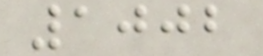1002
